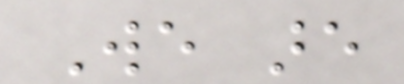We are
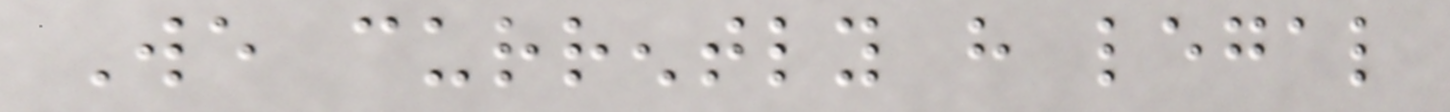We currently have legal
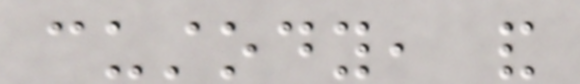custody, and
